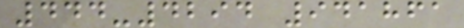444-4294 941861
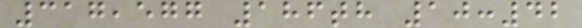317,577 186th 10:42
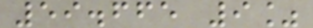59.665 9%
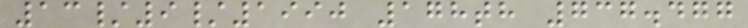13/9/1990 178th 737.477
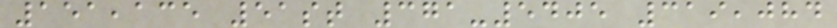151,135 51st 371-5405 319,084
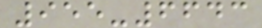955-6643
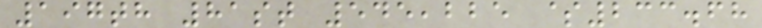197th 81st 545,225 $233.68
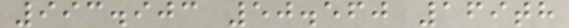993.903 50.560 169th
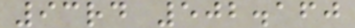93rd 502.160
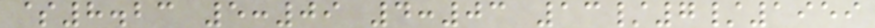$8.23 5:09 4:03 13/7/1959
